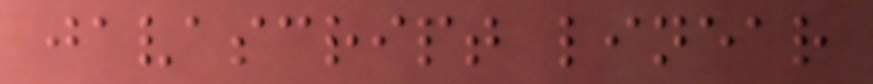javascript linear
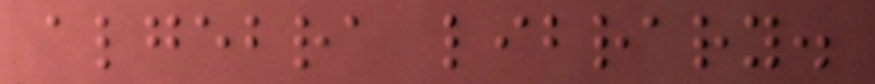algebra library.
